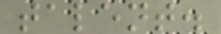talent.
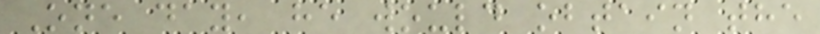One day, he would obtain the
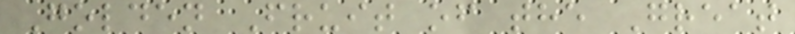Golden Fruit of the Great
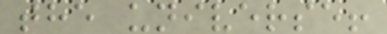the universe!
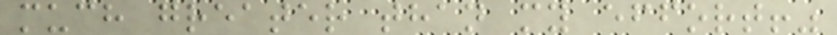much greater than my effort!"
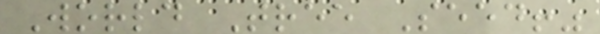World Tree Seed!"
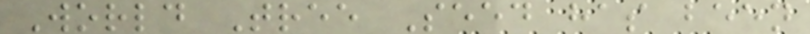World Tree Seed has been
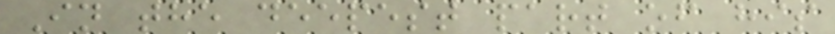In the deepest part of his
